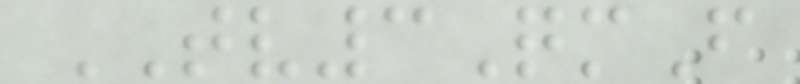TV3QmF
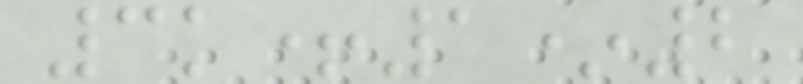3k+1*2
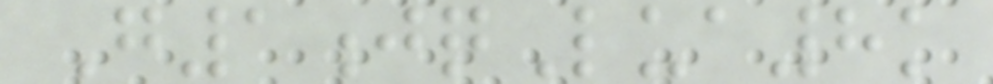G1jqLua8k
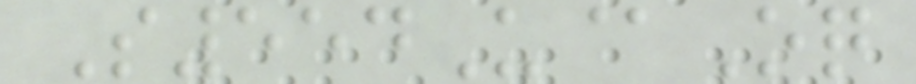S554U@Oq
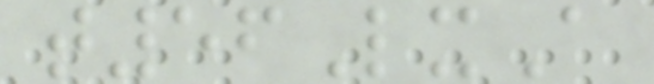t56LxA
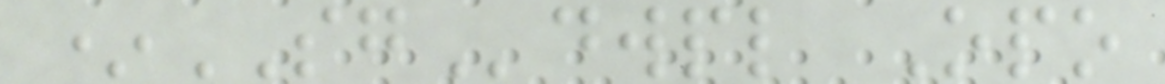*SGdwpl Opo
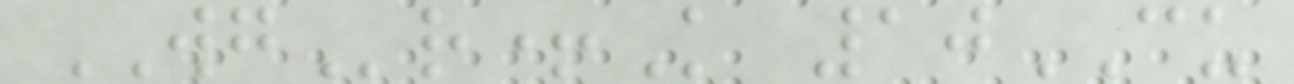WGr+K 10CU
